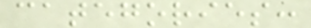categories:
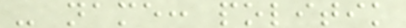- name: politik
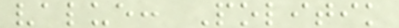value: Politik
